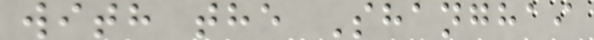with the Shanghai
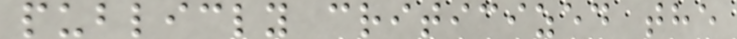publicly criticized the
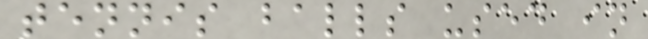tennis balls used in
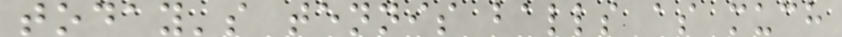today's tennis balls as much
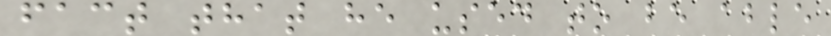fact that he used to be able
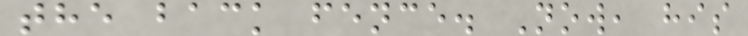the back fence. Now, his
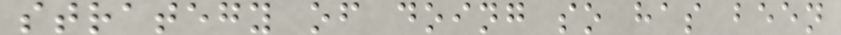strategy of doing so has been
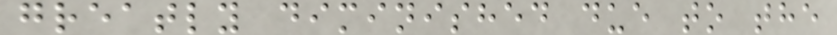greatly diminished due to the
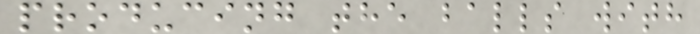producing the balls with
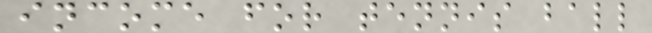income for tennis ball
